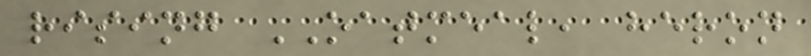rising OATMEAL, heron
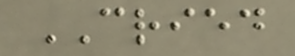CRIED
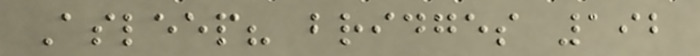Asleep? bridges 192
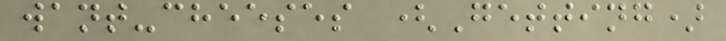want-cheeses (Getting)
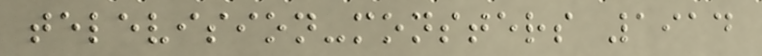television-monsters 1914
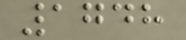1748
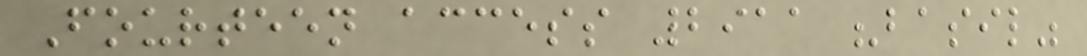Fourteen access 2911 "basil"
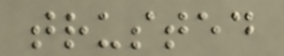trusted
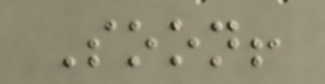Soon!
